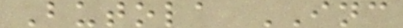Butola INC
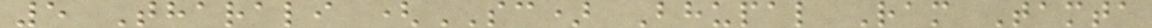5 Tharali (SC) Bhupal Ram Tamta
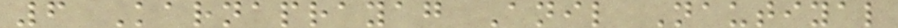6 Karnaprayag Anil Nautiyal
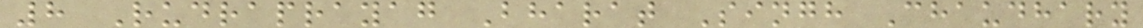8 Rudraprayag Bharat Singh Chaudhary
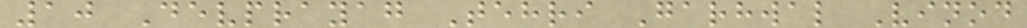10 Devprayag Tehri Garhwal Vinod
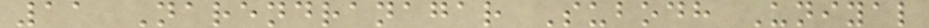11 Narendranagar Subodh Uniyal
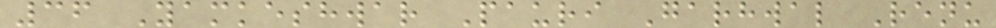36 Yamkeshwar Pauri Garhwal Renu
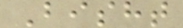Bisht
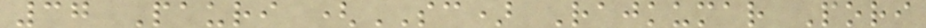37 Pauri (SC) Rajkumar Pori
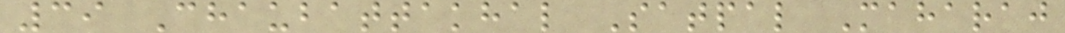39 Chaubattakhal Satpal Maharaj
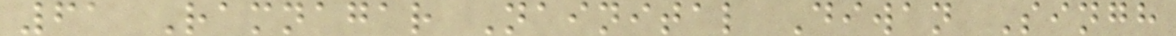61 Ramnagar Nainital Diwan Singh
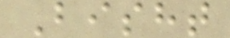Bisht
